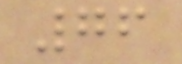76
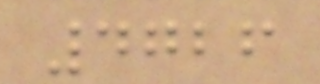4726
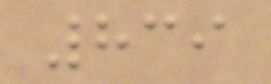839
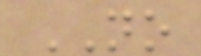NO
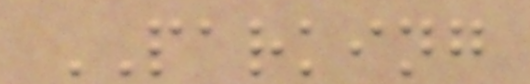PARKING
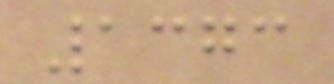1373
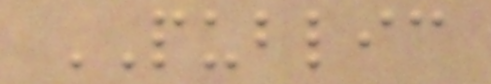PUBLIC
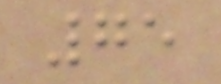75
